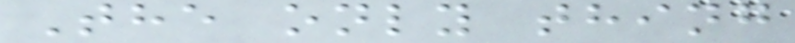The only thing
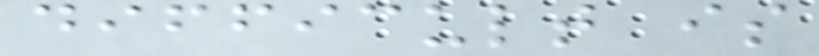difficult is
